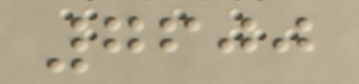7600
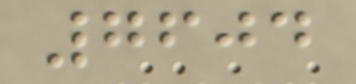7604
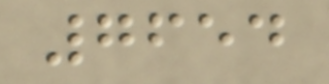7654
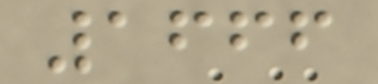1666
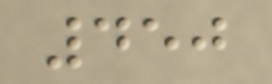450
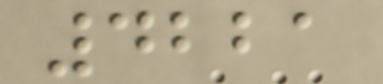4221
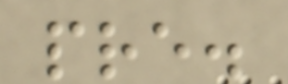pre.
